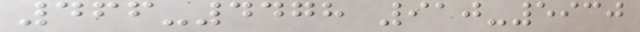466-4478 910-5930
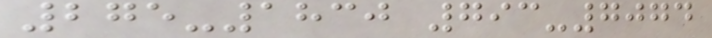275-1830 793-7074
